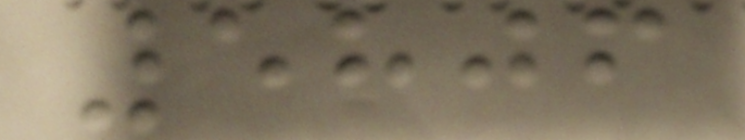5806
